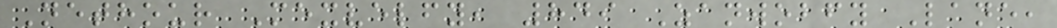Nethour Mexvelfy, 849 Zanwobfy Lane,
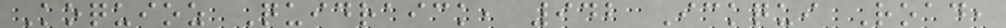Koquioz Quidraick, 942 Ickqui Road,
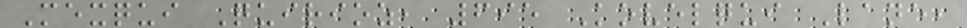Mexqui Quirioz, 695 Kovelqui Lane,
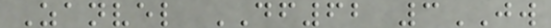Zanvel DF62 3JW
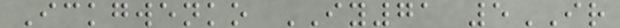Ickgwenko IY71 5IR
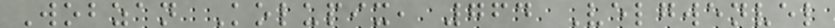Wobzan Kolupix, 764 Velgwenvel
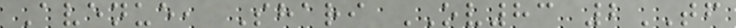Avenue, Shari OV83 2TF
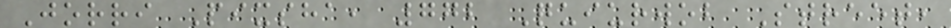Jorri Pixsha, 772 Quiurwob Street,
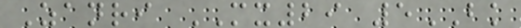Zanri MX29 5BK
